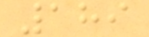189
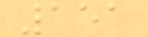151
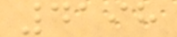4198
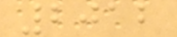2012
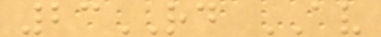23RD AV
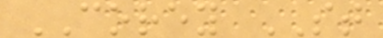COREY ST
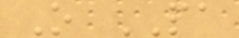O PA
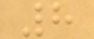8
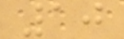10
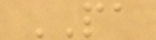PA
